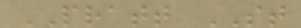PRATT ST
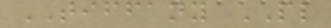TIFFANY PL
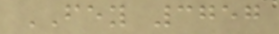FEY 3757
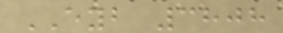EYB 3808
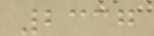2337
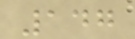147
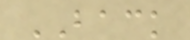BACK
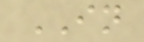IN
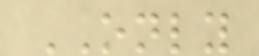ONLY
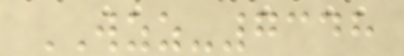WZZ-7348
